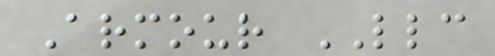Armour LLC
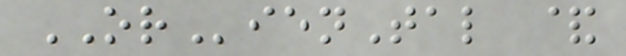ORienTal &
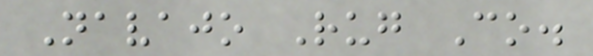Navajo Rug Co.
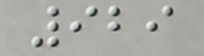929
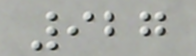927
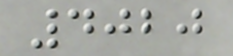4020
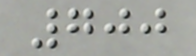700
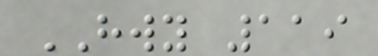HWY 119
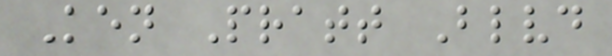Ken Pratt Blvd
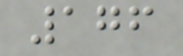176
